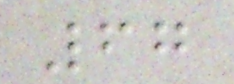67
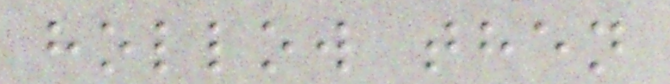hollow then
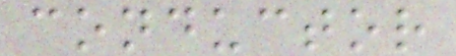conductor
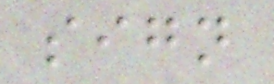sign
